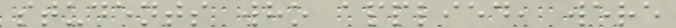students who applied, were
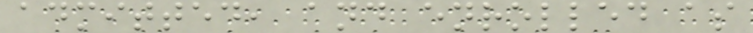admitted, and enrolled as
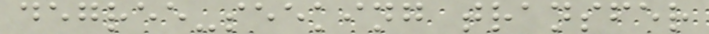degree-seeking transfer
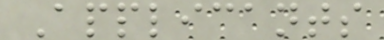Applicants
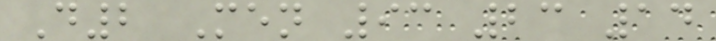D2 Men 93 23 14
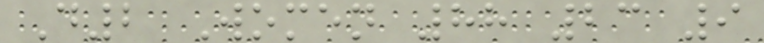D2 Women 88 23 9
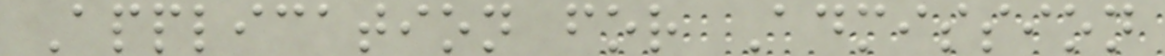Application for Admission
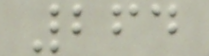264
